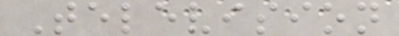Television
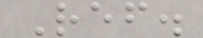Ref.
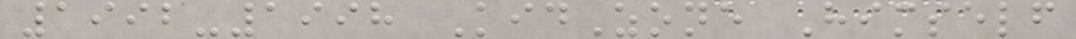1992-1998 KidZone Himself
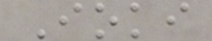Ioki
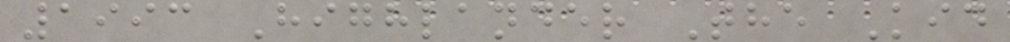1993 Highlander The Kid
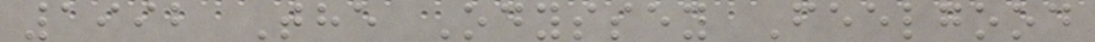1992 The Odyssey Feelgood
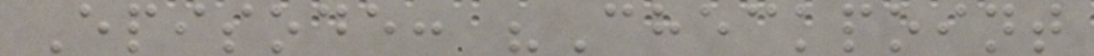Episode: "Checkpoint
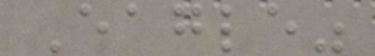Eagle"
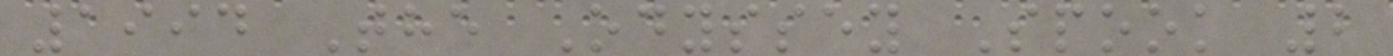1994 The Odyssey Spook 2
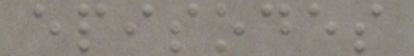episodes
